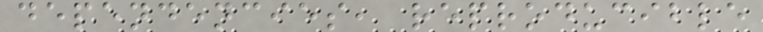dependencies, reproducible
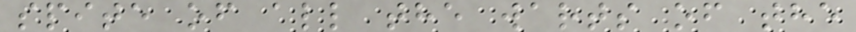spite of all the warts of the
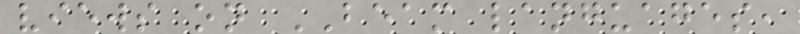views on BEAM languages,
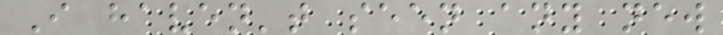I haven't seen any new
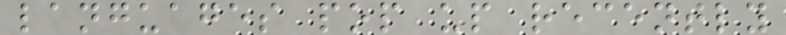languages pop up recently
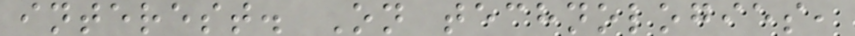interest. On technologies,
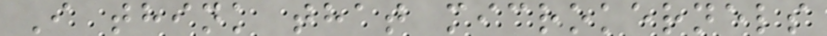I think that microkernels
